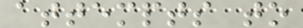attempts to
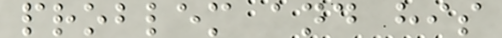problem and his
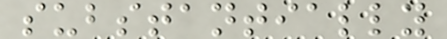substantially
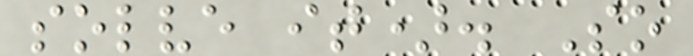solve it). So
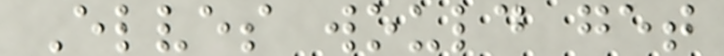Elves would get
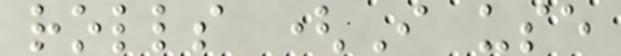rolls (I use
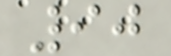90
